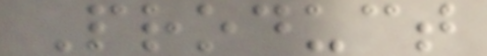Product
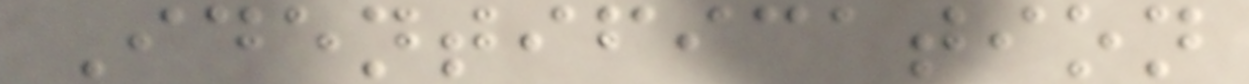Identification
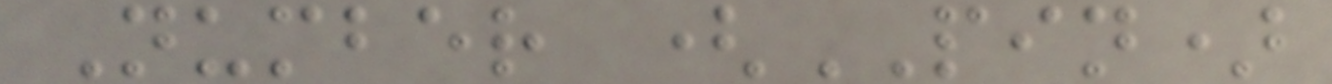Number (PIN)
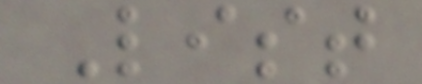List
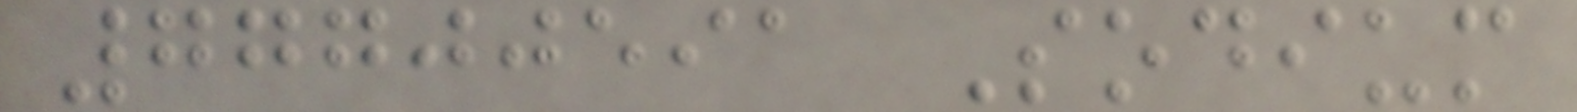77700591 Sodium
